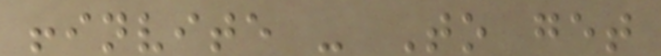!invite - To get
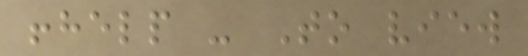!help - To view
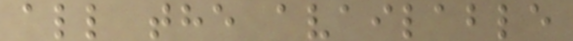all the available
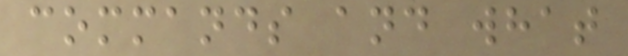commands and what
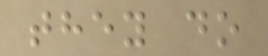they do
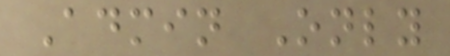Admin Only
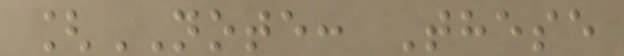[NOTE: These
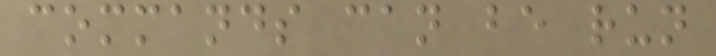commands can be run
